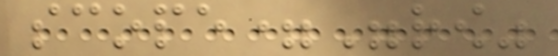scope="row"
